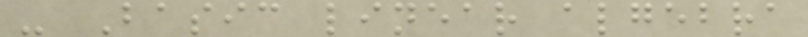- Basic linear algebra
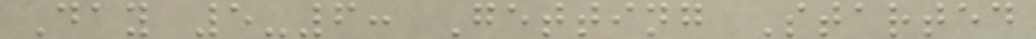Day 5-6: Getting Started
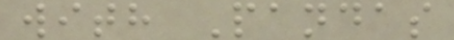with Pandas
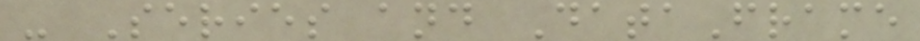- Series and DataFrame
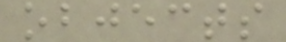objects
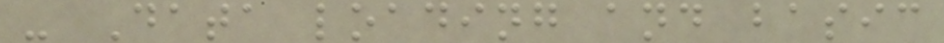- Data loading and basic
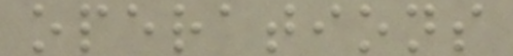operations
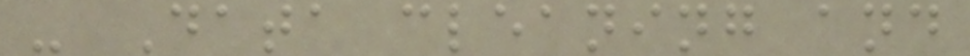- Data cleaning and
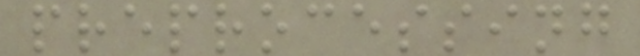preprocessing
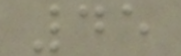45
